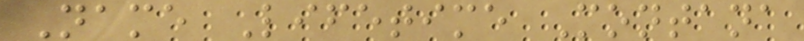Name Lifetime Montana
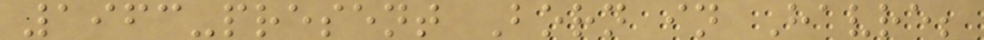1963-present Born in Havre;
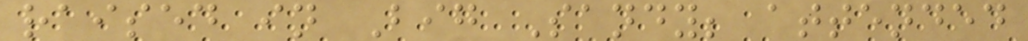raised in Big Sandy; attended
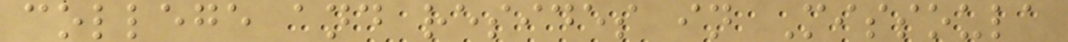college and resides in Missoula
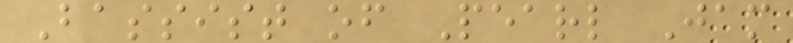Bassist of Pearl Jam
